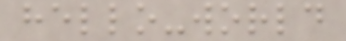hello-world
